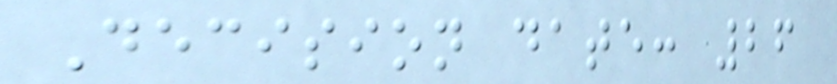Decision date: 26
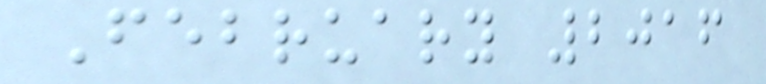February 2016
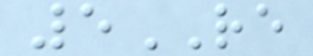5RE
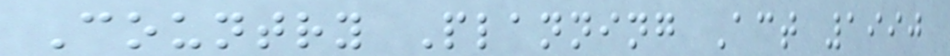Country Planning Act 1990
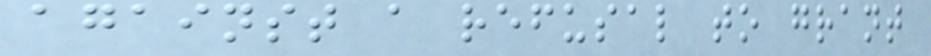against a refusal to grant
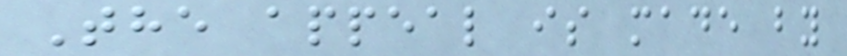The appeal is made by
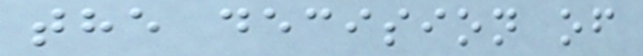the decision of
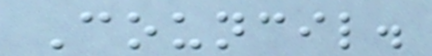Council.
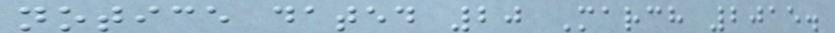notice dated 20 March 2015.
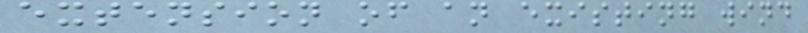extension of an existing wind
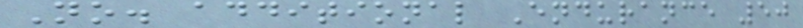No. additional Endurance 50
